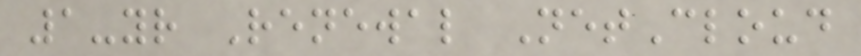1-yr Renewal NetCloud
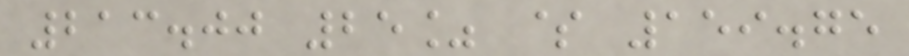213.00 25% $ 159.75
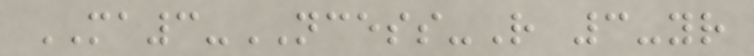MA3-NCESS-R 3-yr
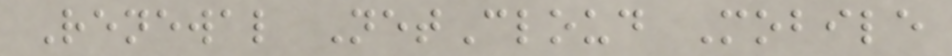Renewal NetCloud Mobile
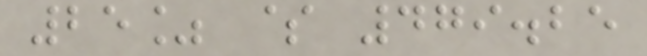25% $ 479.25
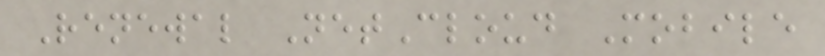Renewal NetCloud Mobile
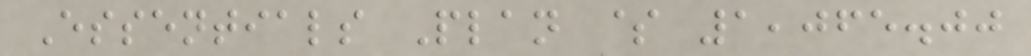Essentials Plan $ 1,065.00
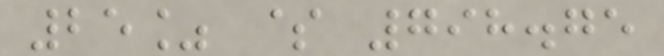25% $ 798.75
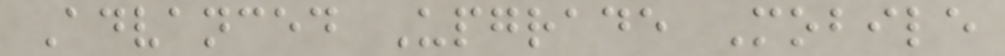Advanced Upgrade Mobile
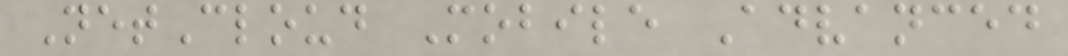NetCloud Mobile Advanced
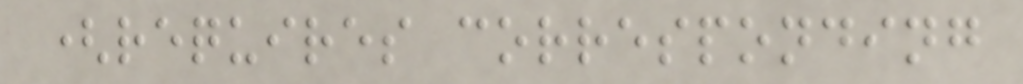(requires corresponding
